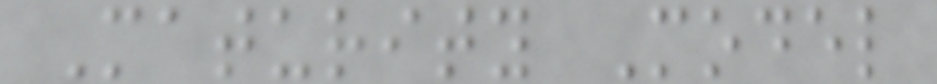Maturity Model
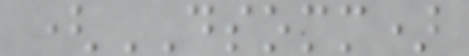(DSOMM)
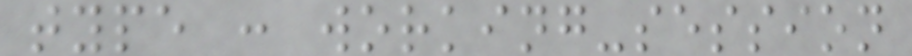type : working-session
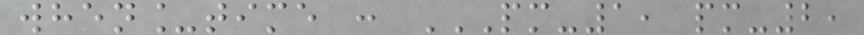when_time : PM-1, PM-2,
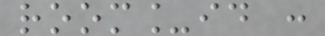room_id :
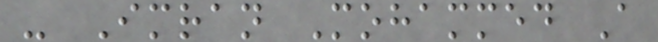- Imran Mohammed A
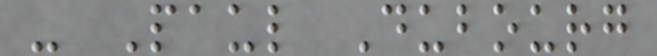- Paul Dubourg
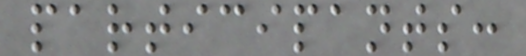participants:
